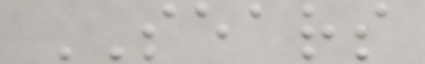SEARS
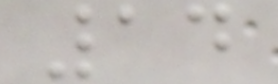14
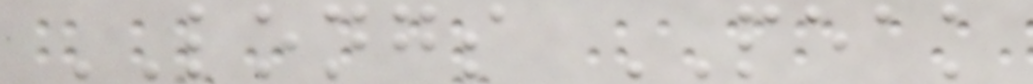LONGS PEAK
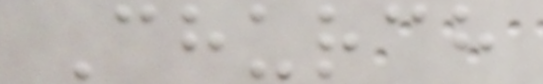Church
